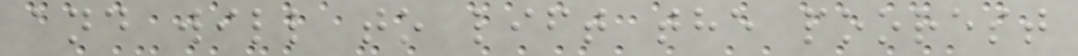and will to lift the poorest
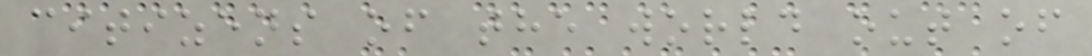citizens of the world out of
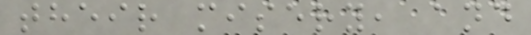their misery, and
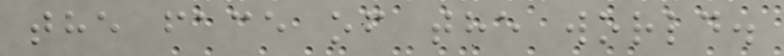the face of the world.
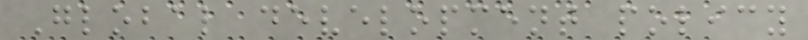Global development policy
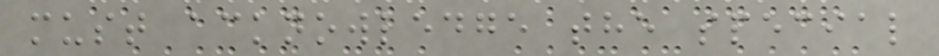must acknowledge the special
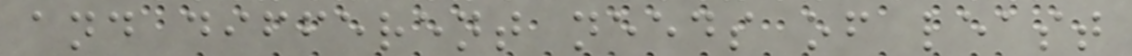and different needs of least
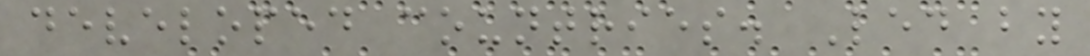developed countries. Led by
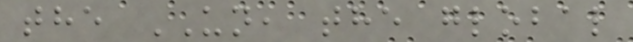the UN, the global
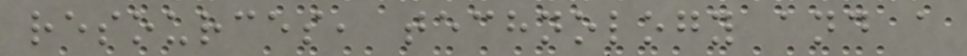resources, technology and a
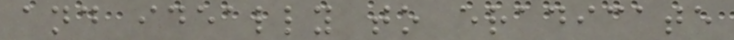and ideally to eradicate
